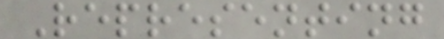Representing
